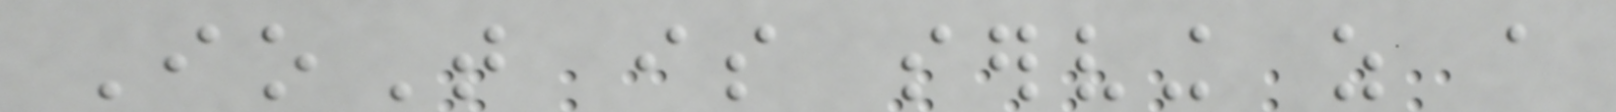IoT is serving as a
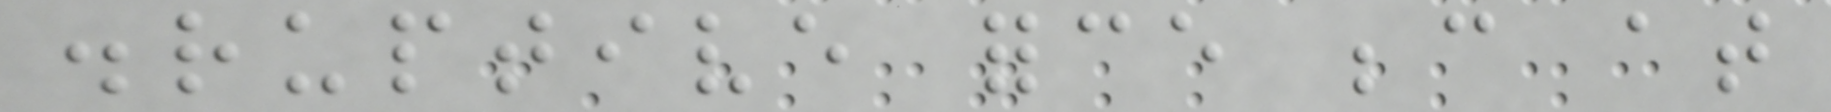disruptive force because at
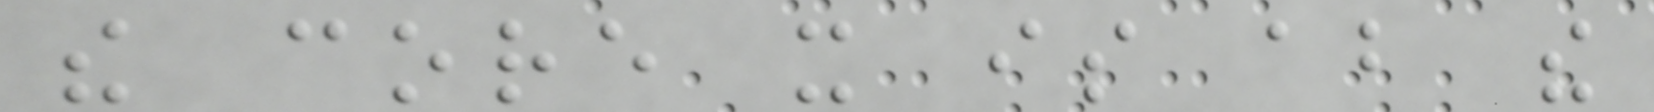the core it is about the
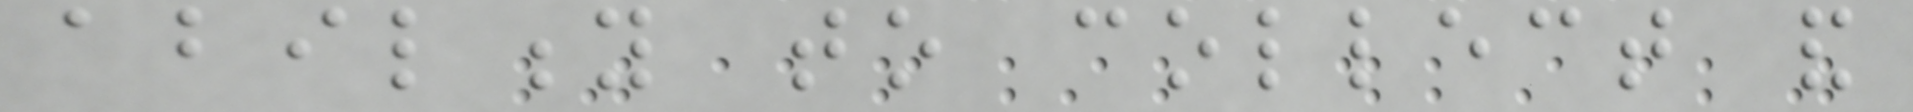ability to collect and
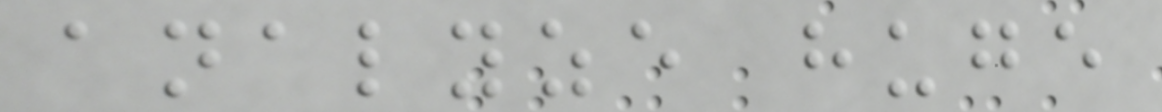analyze huge
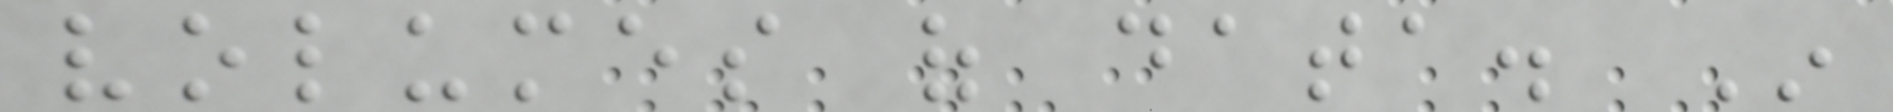volumes of data. In
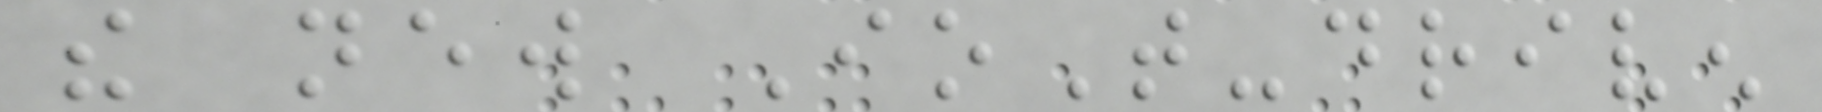the new IoT-driven
